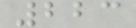223
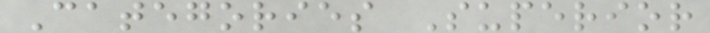Categories Superior
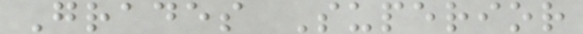Grades Superior
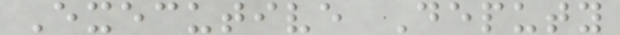Executive Deputy
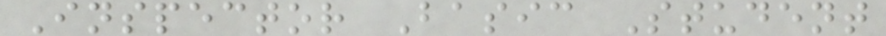Inspector Basic Student
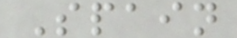Spain
